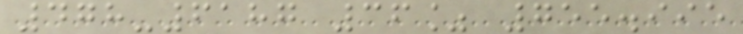478-6187 36% 755.995
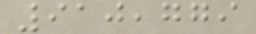910,779
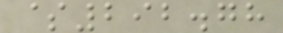$292.78
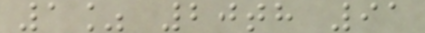1% 20th 91
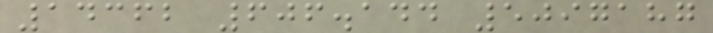14362 606.144 5097187
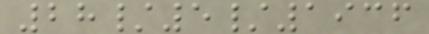28/5/1936
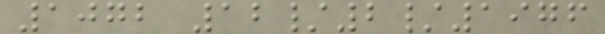1072 12/2/1976
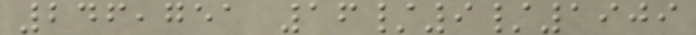246,751 16/9/1909
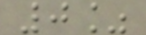0%
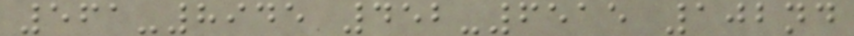561-8945 452-6515 102nd
